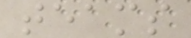teams
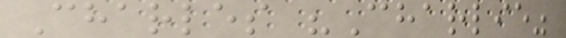Charles "Charlie"
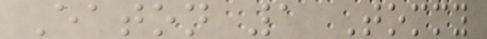Eaton 1 Tommy
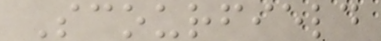Scourfield
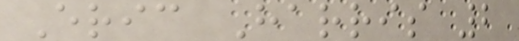Eric Harris 2
